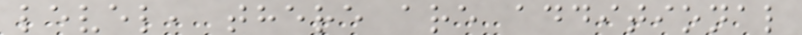level, there are additional
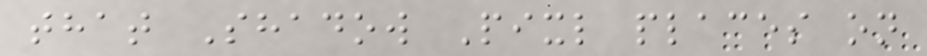that Shadow Pixl places on
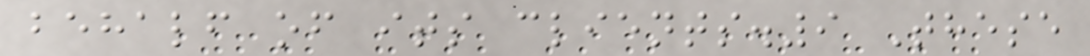behalf of its clients.9 These
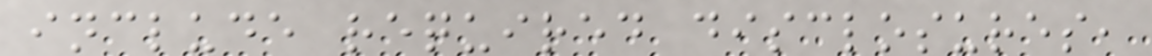include required disclosures,
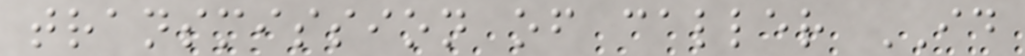transmission of caller ID
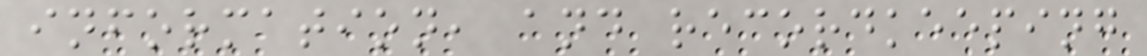information, and recordkeeping
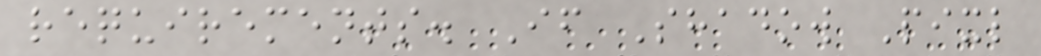requirements. If Shadow Pixl
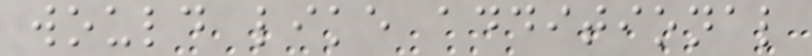would like additional
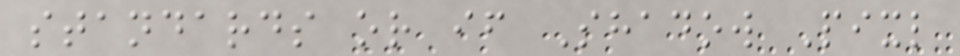standards or if Shadow Pixl
